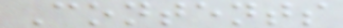Contents
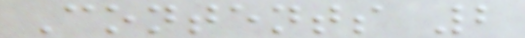Contents 2
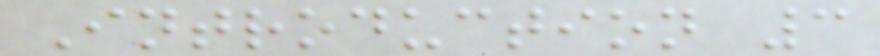Introduction 3
